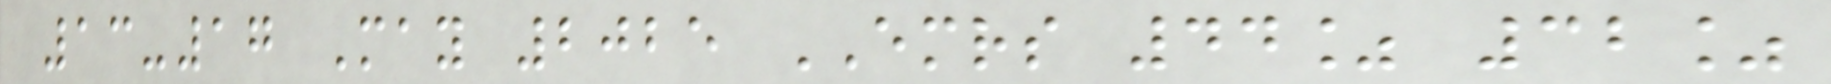13-17 May 2025 EMRS 44% 32%
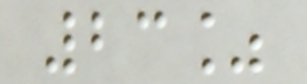23%
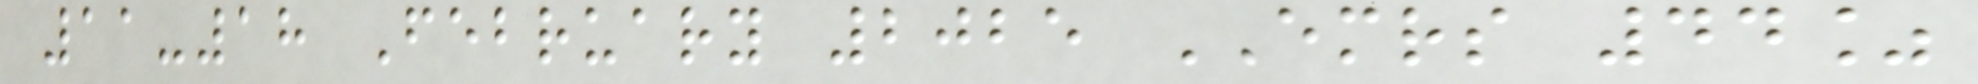11-18 February 2025 EMRS 44%
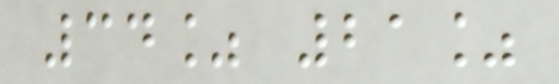34% 21%
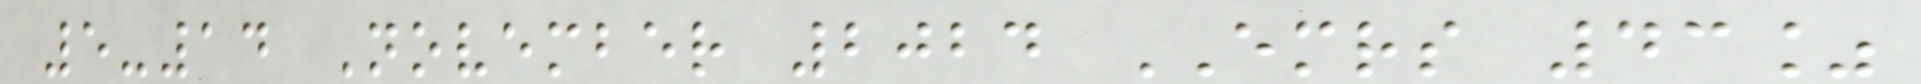5-14 November 2024 EMRS 43%
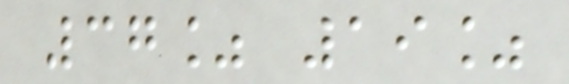37% 19%
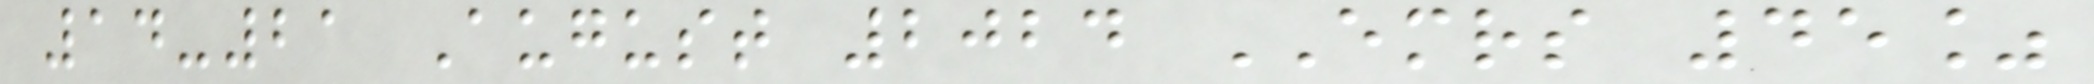14-21 August 2024 EMRS 45%
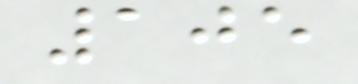105
